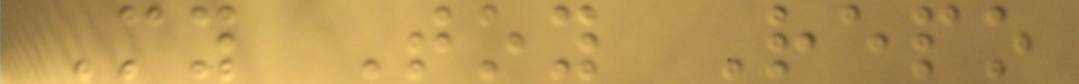My Toy Repo
